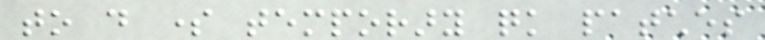to do some temporary quick patches
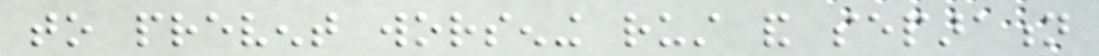to prevent worsening rust and separation
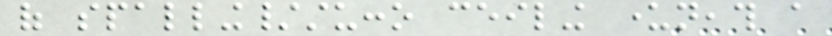of spalling/stucco ceiling underneath a
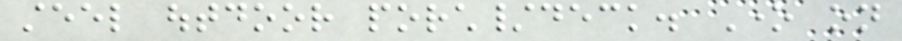steel outdoor porch/deck. One on
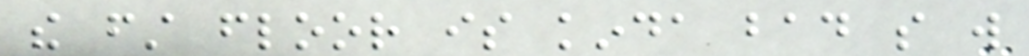the first floor is kinda bad so will
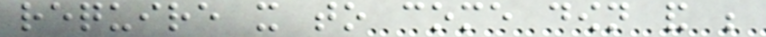require it to come down and be
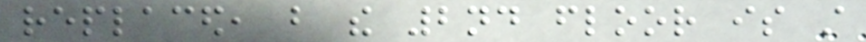replaced, but the 2nd floor is still
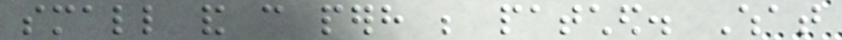small and can perhaps be patched. What
